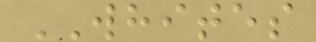WHITES
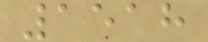1518
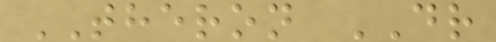THERON DR
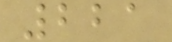221
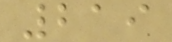219
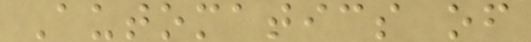Automatics of
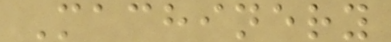Machinery
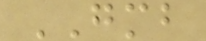GMB
